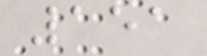151
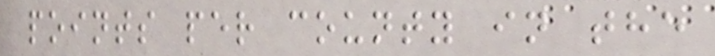points per county in the
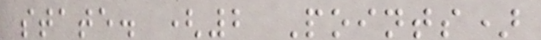state. (2 Points)
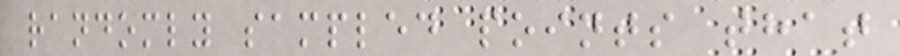randomly sampled points that
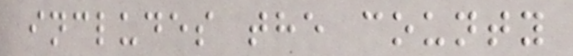includes the county
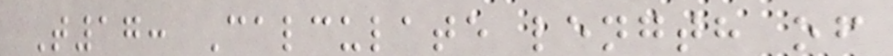T17: Calculate length of
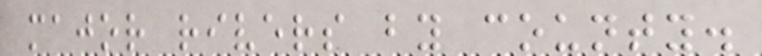major rivers by county.
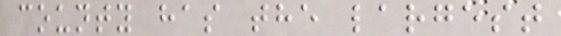county has the largest
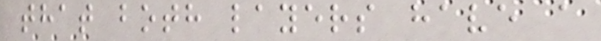that both layers have a
